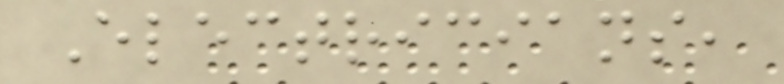Electricians,
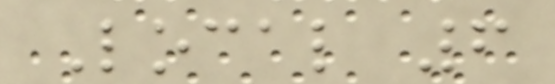Local 6
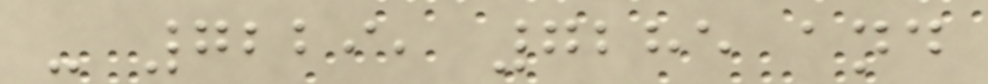- 7229, 7285 and
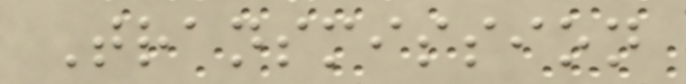Transmission
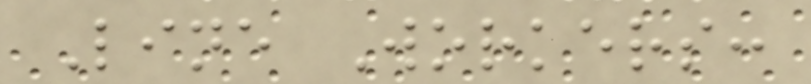Line Workers:
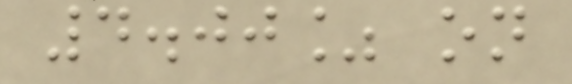4.00% on
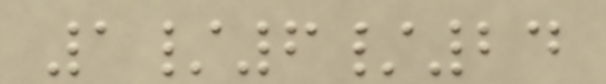1/6/24
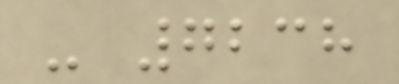- 7238
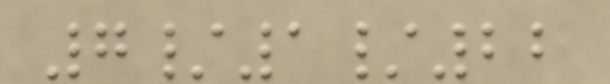7/1/22
